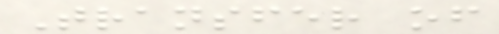Transfer of
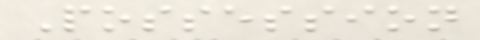Possession
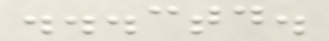...ctd.
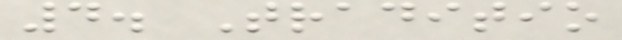4. Traditio
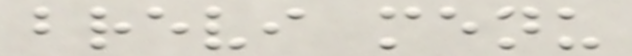brevi menu
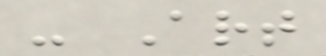- Art
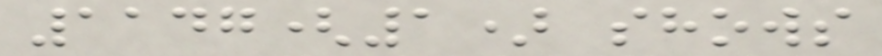1147(1) shows
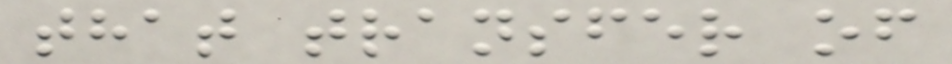that transfer of
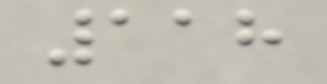118
